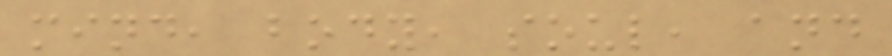mind, body, soul, and
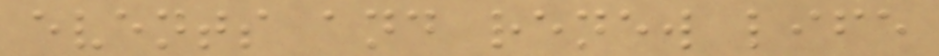events and renew life
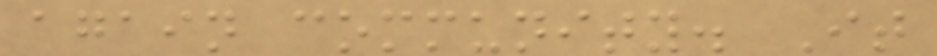again community. It
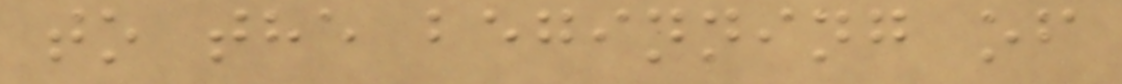to the beginning of
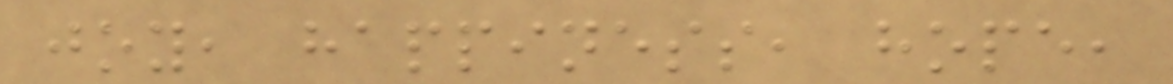joy, happiness, hope,
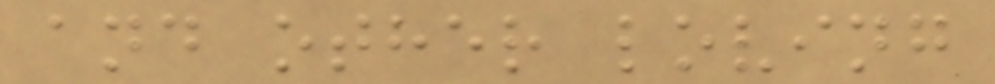and other loving
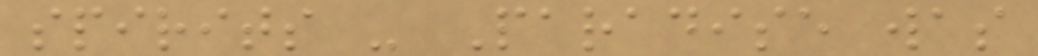spirits - Paradise was
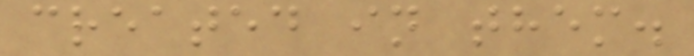created in them.
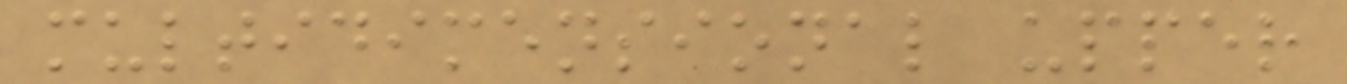multidimensional upper
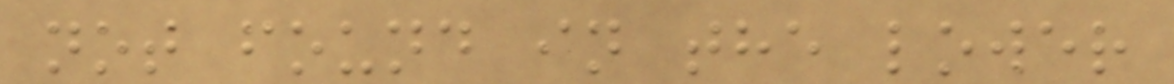not found in the lower
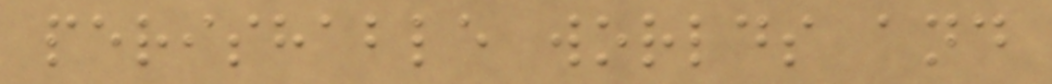perishable worlds and
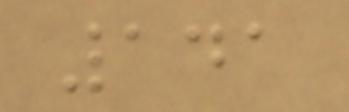141
